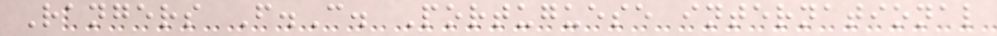Rangers F.C. Portuguese international
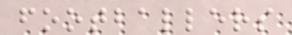footballers
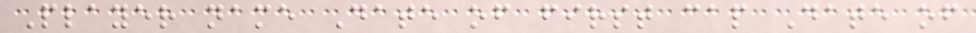Player name Date of first cap Date of
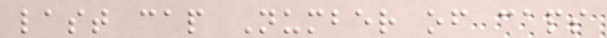last cap Number of caps
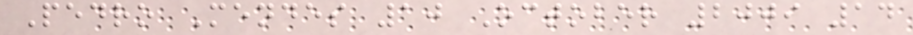Pedro Mendes 10 October 2009 14
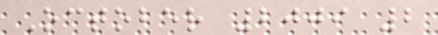October 2009 2
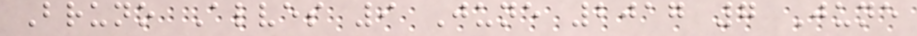Bruno Alves 9 June 2017 7 June
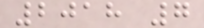2018 7
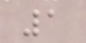1
